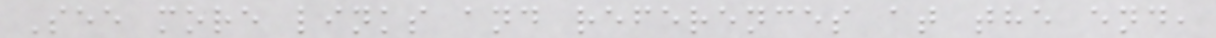See more links and references at the end,
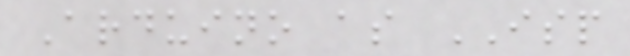Arduino as ISP
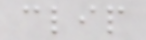clip
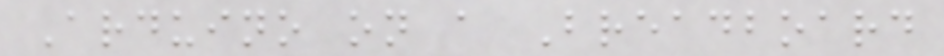Arduino on a Breadboard
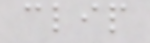clip
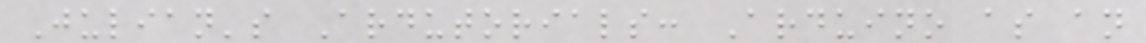Julian's Ardutorials: Arduino as an
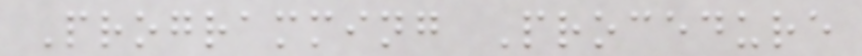Programming Procedure
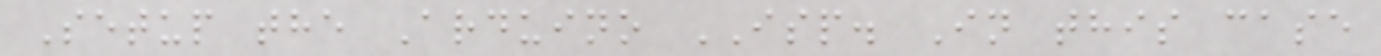Setup the Arduino ISP. In this case
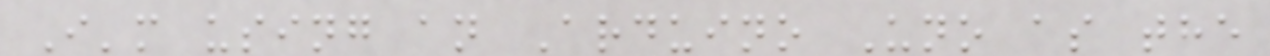I'm using an Arduino Uno as the
